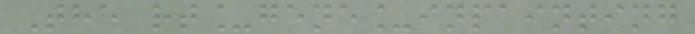The rt_gene_inpainting
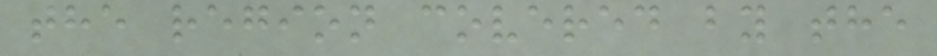the region covered by the
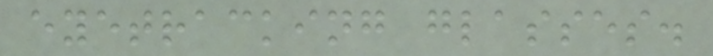eyetracking glasses.
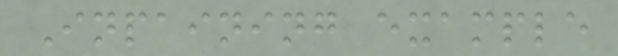Inpaining example
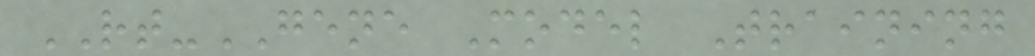RT-GENE Model Training
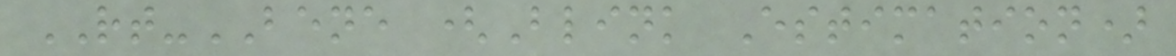RT-BENE (Blink Estimation)
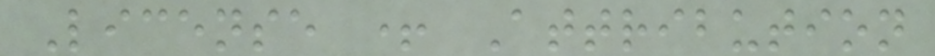License + Attribution
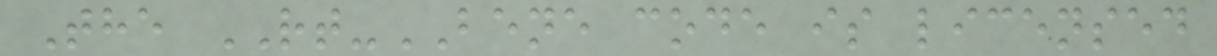The RT-BENE code is licensed
